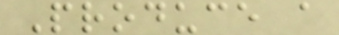Produce a
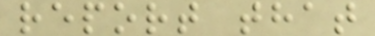report that
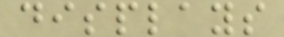displays
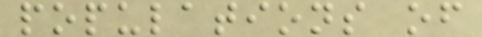populations of
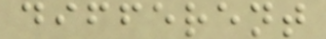different
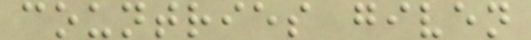countries given
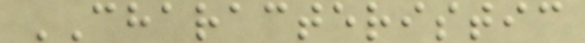CHARACTERISTIC
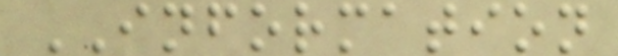INFORMATION
